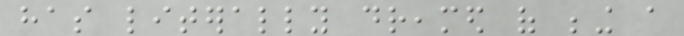has literally dreamed of being a
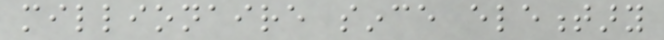millionaire since elementary
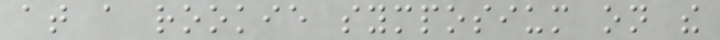at a rookie symposium on the
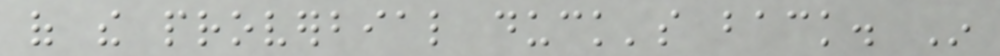of the proverbial duck's back. In
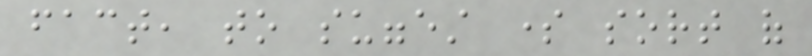fact, to suggest some sort of
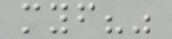myself?"
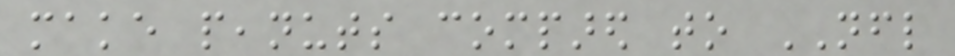make peanuts compared to NFL
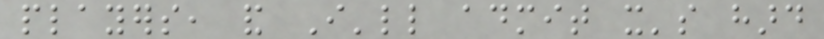players, and I'll admit it's hard
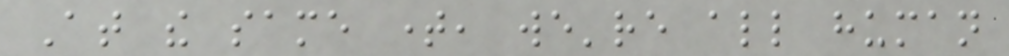At the same time, we're all human
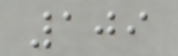109
